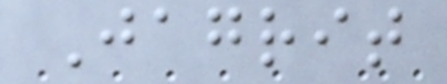Jagrit
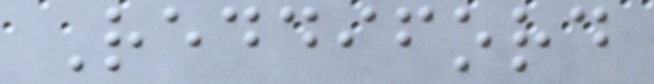Reddiford
